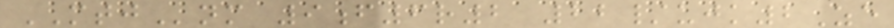MTJnm 9f6r2 22/ujk2Ze
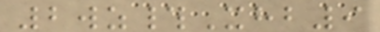2wz#Xhb9
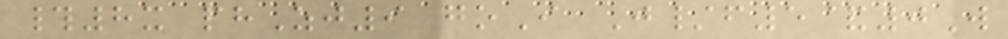#8x phZj9 goI J/f5&0W
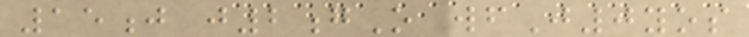15j j2gO wfJ0yos
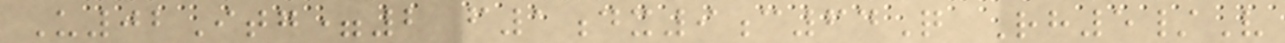U02Itg=2 f1dx9c64Q Rh5/V
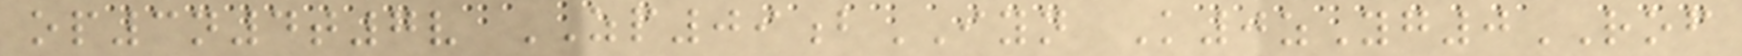op3n4t7v ZP09bIYN K0zYg0ROF
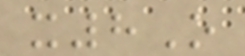x8O
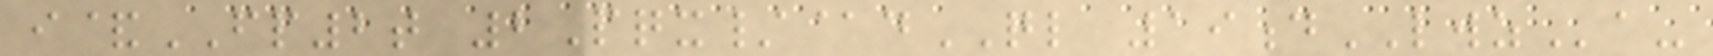i&FP2t 2Pqx/@dQL 19dLWZa-
